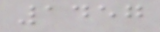1457
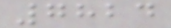7824
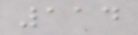114
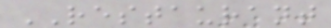RESTAURANT
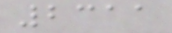2311
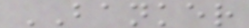BANKER
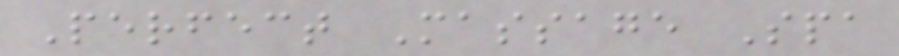Perfect Massage Spa
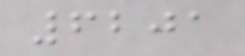6201
